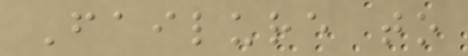Failure to
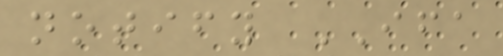notify IFA
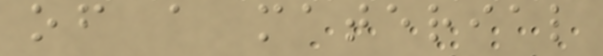of a material
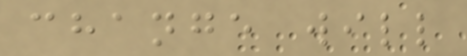change will
